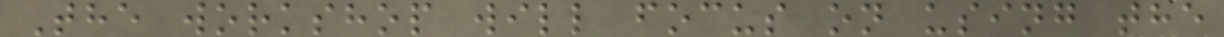The workshop will focus on using the
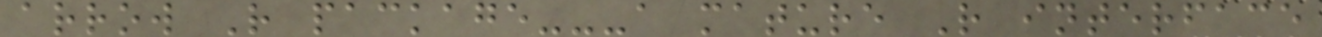arrow R package---a mature R interface
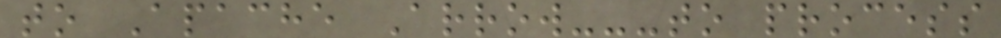to Apache Arrow---to process
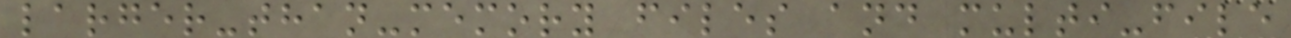larger-than-memory files and multi-file
